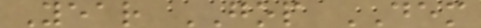Year GOP DEM
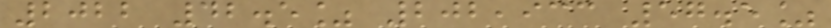2022 42.5% 202,933 57.5%
